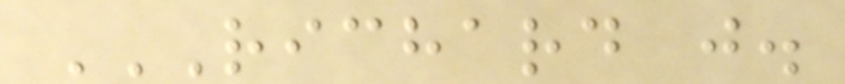RICHARD J.
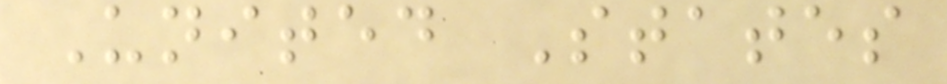United States
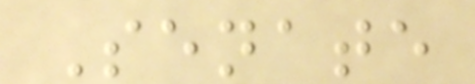Senate
